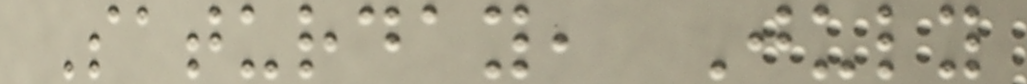Saturday, July
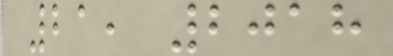21, 2018
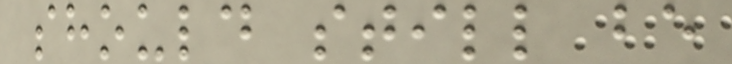should still be
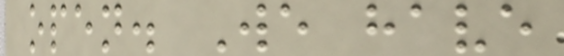open. We have
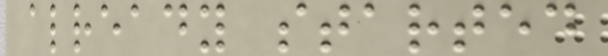already started
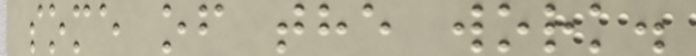some of the work.
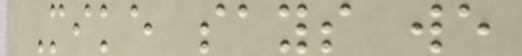Mike says we
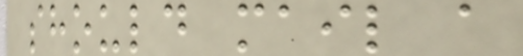should mail a
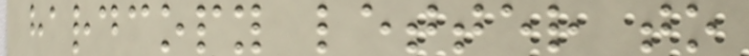hardcopy letter to
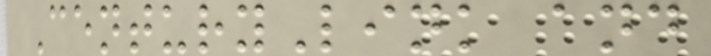CenturyLink and
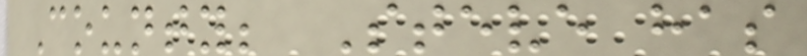County; Steve has
